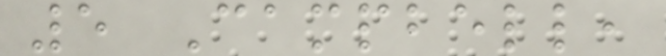5 Campbell,
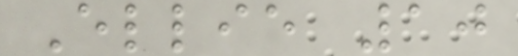Ellie 10
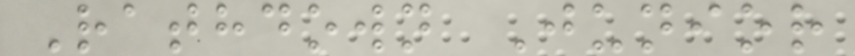Rathdown Junior
